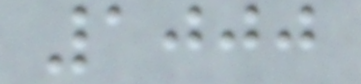1000
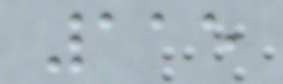115
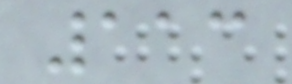113
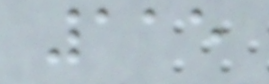115
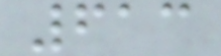613
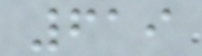619
